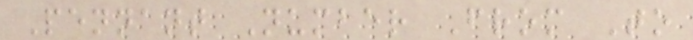Pennant Number From To
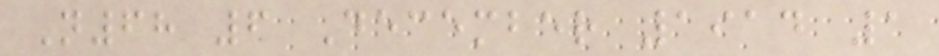N68 6 December 1914 1
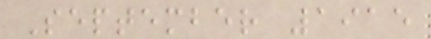September 1915
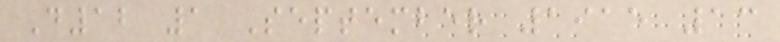D12 1 September 1915 13
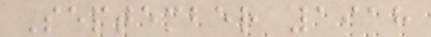September 1918
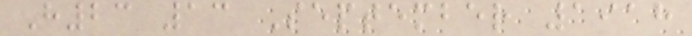H23 13 September 1918
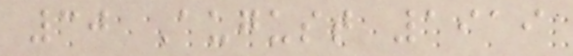30 August 1919
